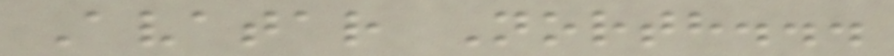Avatar North...
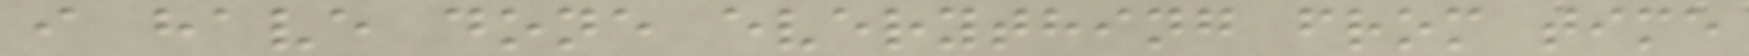i have done everything from time
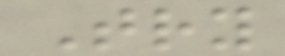Try
